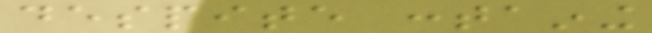despite containing
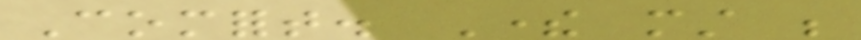Comfort. There must be
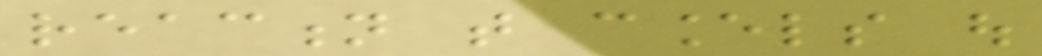reaction that cancels out
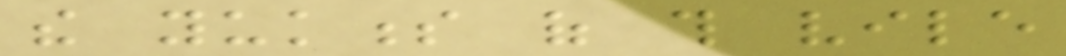the yukness of this vile
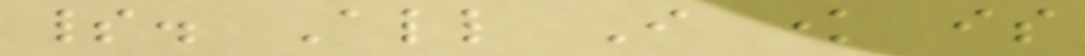spirit. All I know is
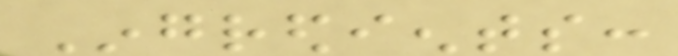Ingredients:
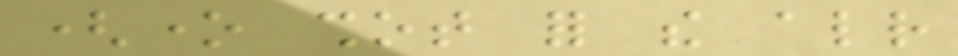(one shot for the already
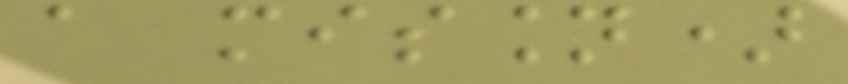a mission)
